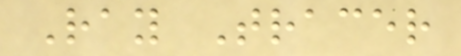Ray Tracer
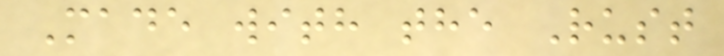Made with the Rust
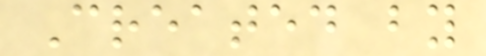Created by
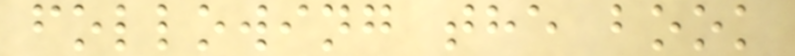following the book
